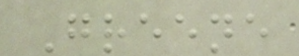Greene
